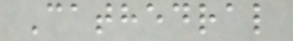Cathedral
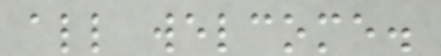all welcome.
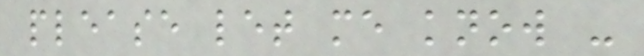please let me know -
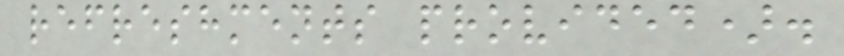refreshments provided).
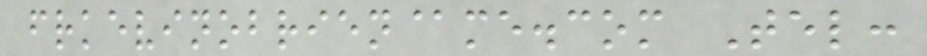frkevinobrien@me.com Tel:
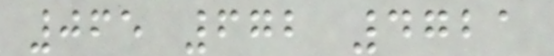065 672 4721
